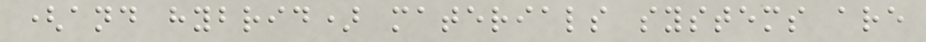(and hybrid) materials systems are
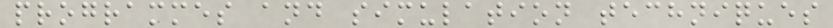programmes and simulation techniques
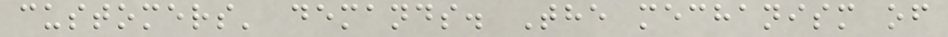customers' demands. The mechanism of
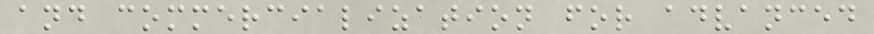and commercialization for advanced
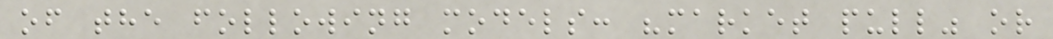of the following models: "market pull" or
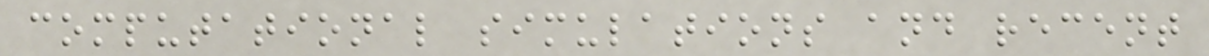computational simulations and recent
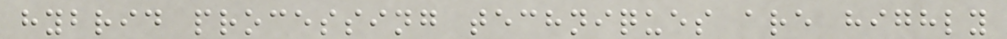hybrid processing techniques are highly
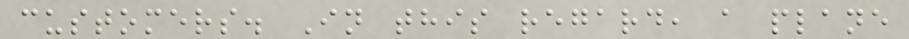customers. In this regard, a plane
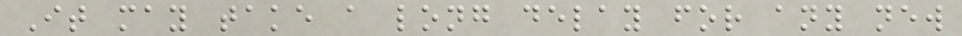It may take a long delay for any new
